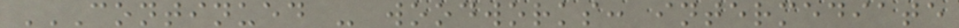CONTINUED - WOODWORKS: INTERMEDIATE
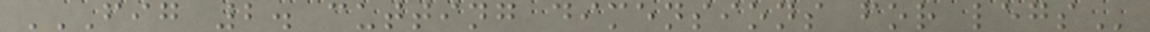FIG 2. CUTTING DIMENSIONS FOR LEGS
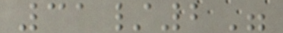31/2"
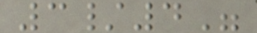3/4"
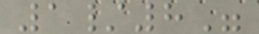1/8"
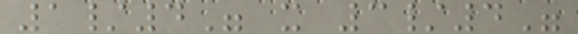1/4" x 3/4"
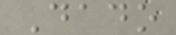Dado
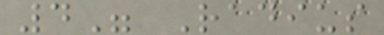4" Radius
